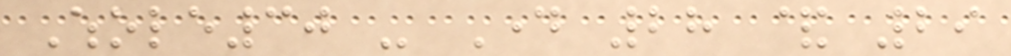Whole30 - Day 28 & 29
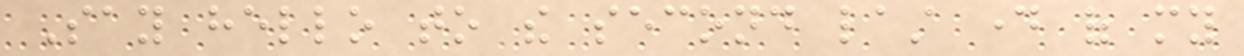Say hello to the second last day of my
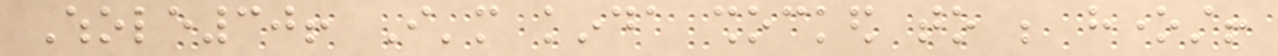Whole30! I'm kinda shocked to be honest!
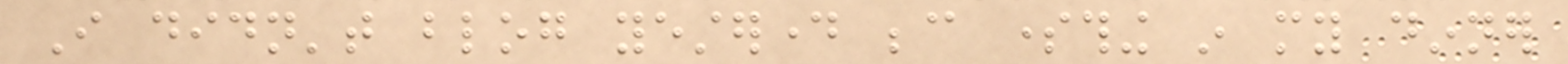I didn't blog yesterday because something in my dinner
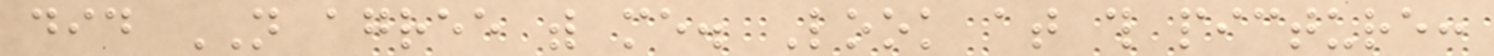did NOT agree with me. Look at this picture:
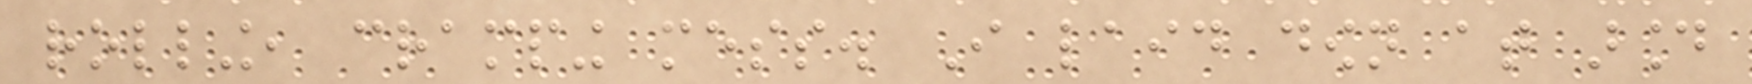rolling, cramping mess. I laid down at around
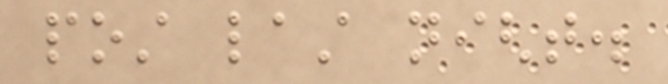post last night.
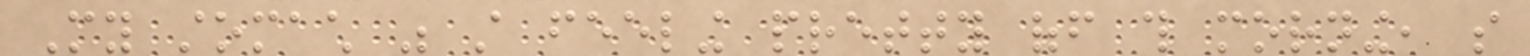My stomach was still feeling pretty off this morning, so
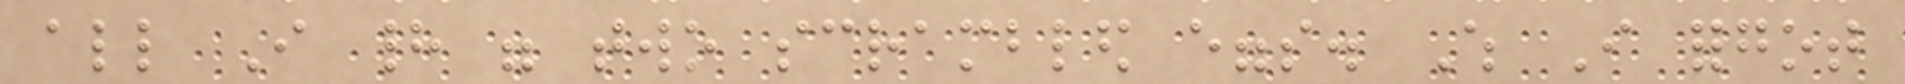all I had were two scrambled eggs. Which I forgot
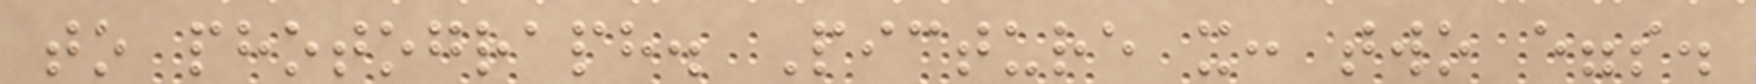to photograph. Picture it: two eggs.
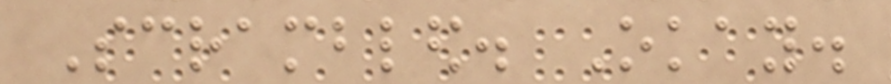Scrambled. Okay.
